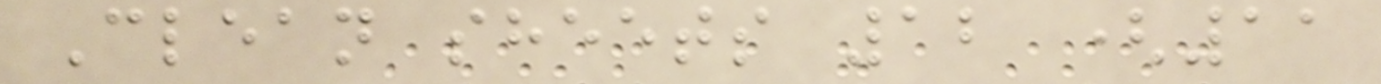Clean sheets 12 (11
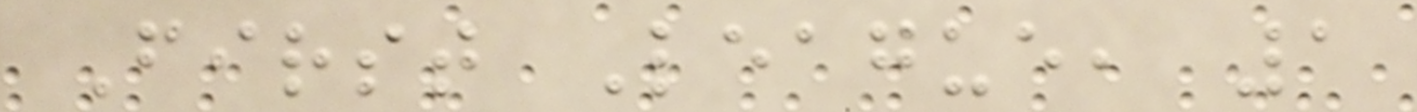First League, 1
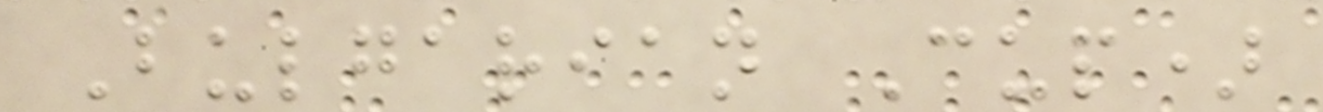Bulgarian Cup)
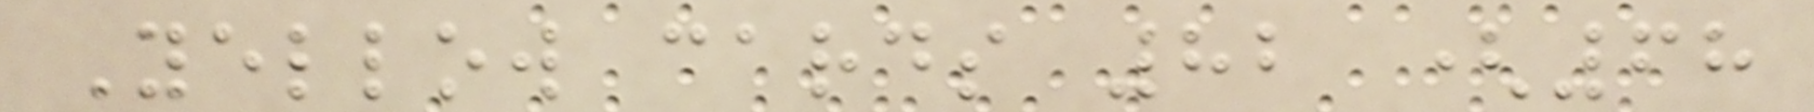Yellow cards 82 (68
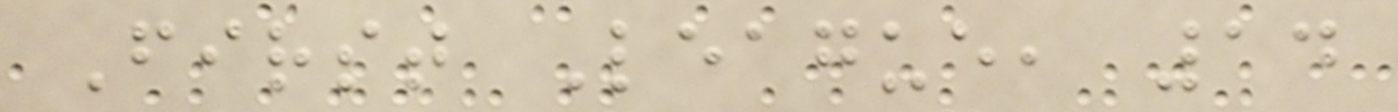First League, 14
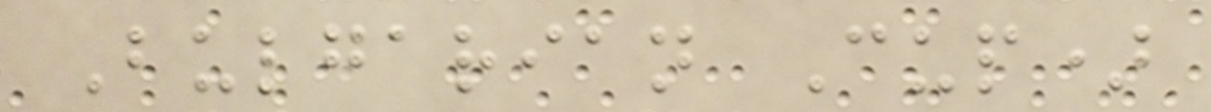Bulgarian Cup)
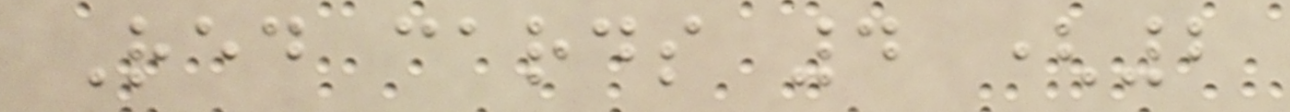Red cards 4 (2
